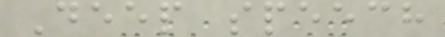Deep speech
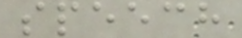speech
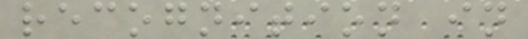recognition in
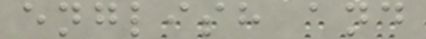english and
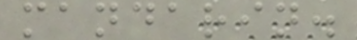mandarin.
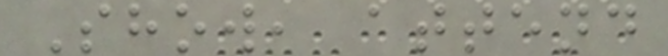Show, attend
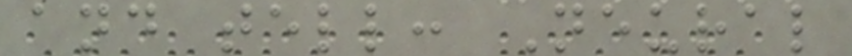and tell: Neural
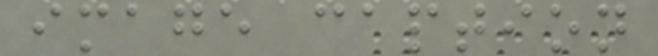image caption
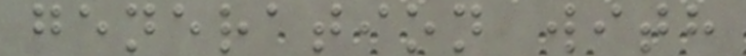generation with
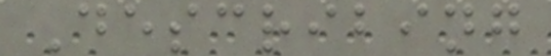Describing
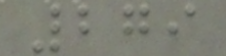279
